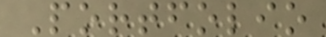Portfolio
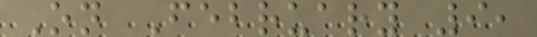On February 9,
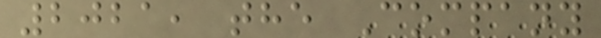2021, the Company
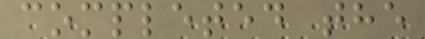completed the
